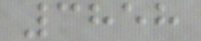3858
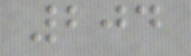204
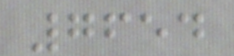7654
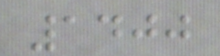1400
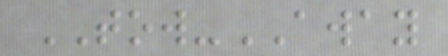TOW-AWAY
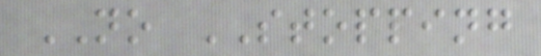NO STOPPING
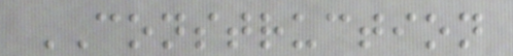CONSTRUCTION
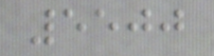5500
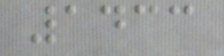1433
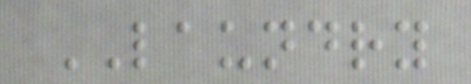LAUNDRY
